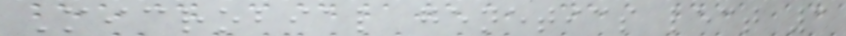Microbial genetics lect 3
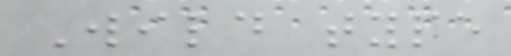Wild type
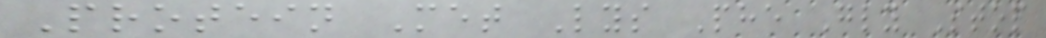Protein Met Lys Phe Gly Stop
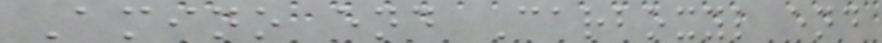Amino end Carboxyl end
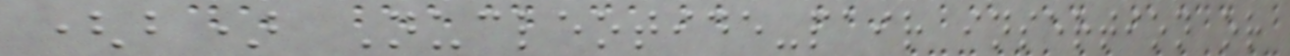(b) Nucleotide-pair insertion or
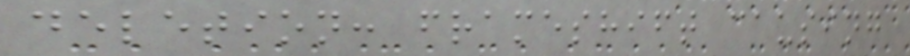deletion: frameshift causing
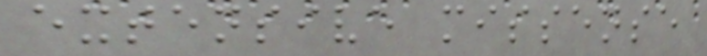extensive missense
